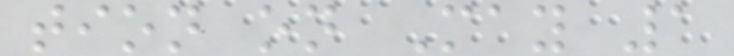tion on May 1
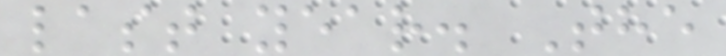last year. The
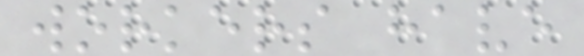workers have
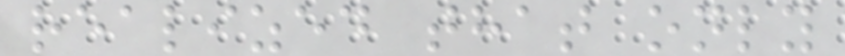realized that only
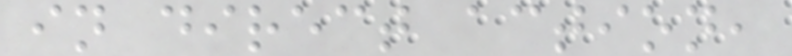in direct action,
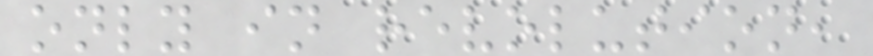only in revolution,
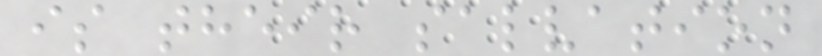is their salvation
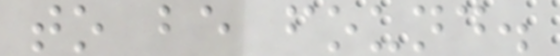to be found.
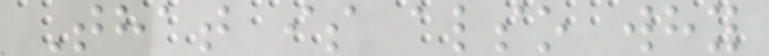That is also why
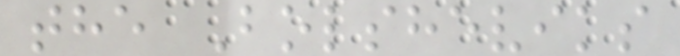the Bolsheviks
